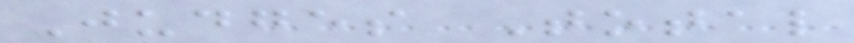Judges Total
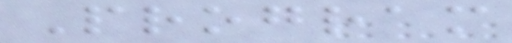Program
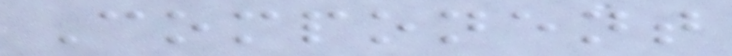Component
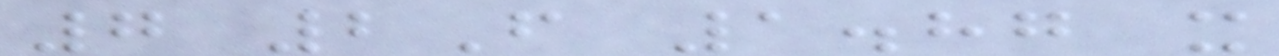7 2F 1.87 x
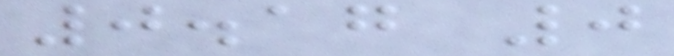0.17 0
